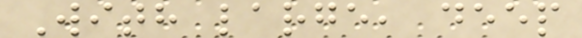With large, deep
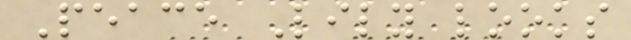Peace Lily looks
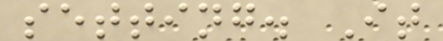setting. It
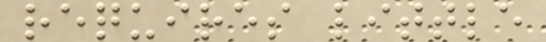requires little
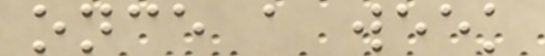once a week
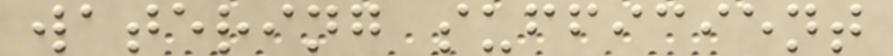watering sufficient
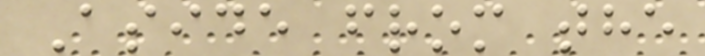Aside from the
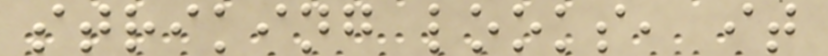striking looks, it
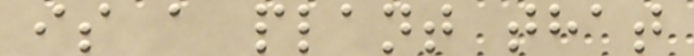is a plant that
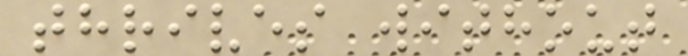thrives without
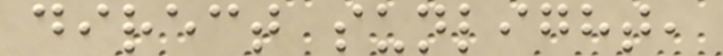direct sunlight,
